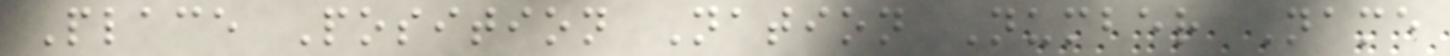Place Position Nation Number Name
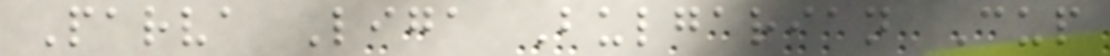Parva Liga Bulgarian Cup
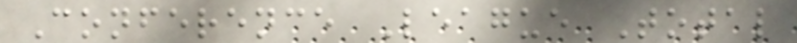Conference League Total
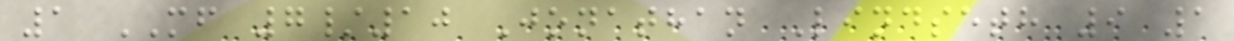1 MF 7/10 Jonathan Lindseth 9 1
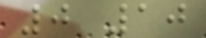0 10
